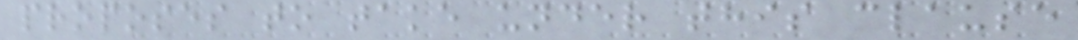proposes to take under this clause
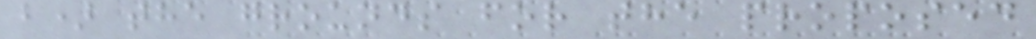b) the grounds for the proposed
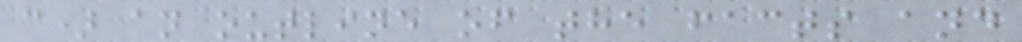c) an outline of the facts and
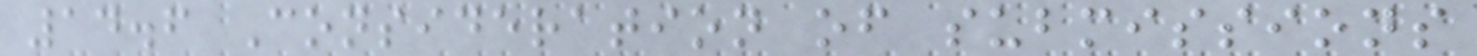14.6 Consideration of submissions
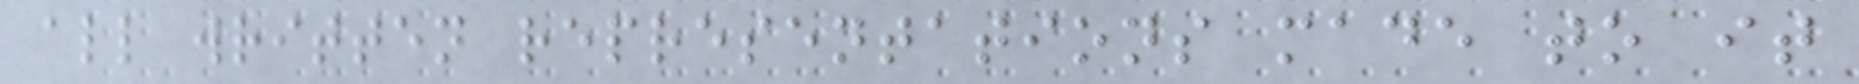all written representations made to it
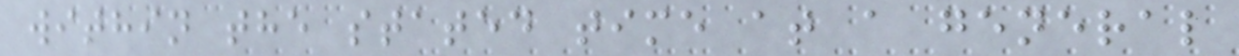within the stated time at a general
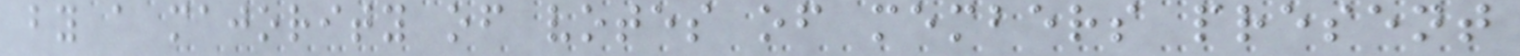by a majority of votes of members present
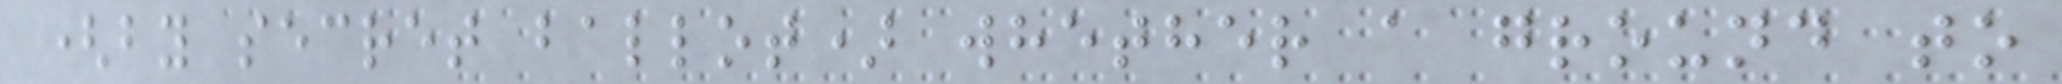(by secret ballot) whether a ground to
